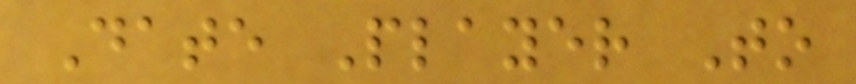Date Player To
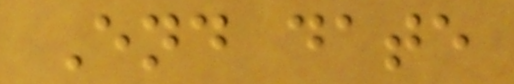End date
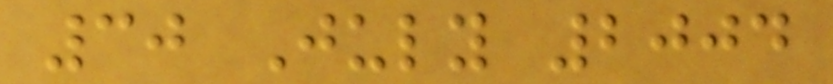30 July 2004
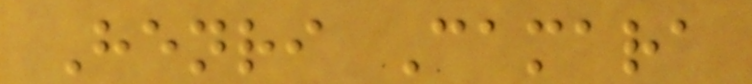Henri Camara
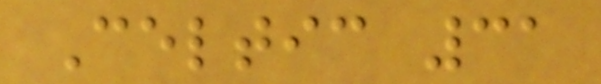Celtic 31
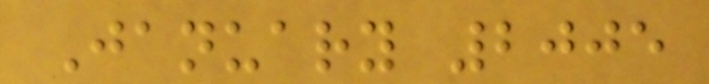January 2005
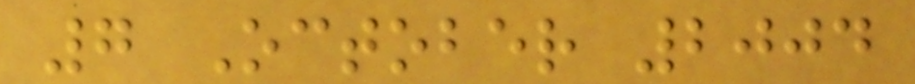7 October 2004
